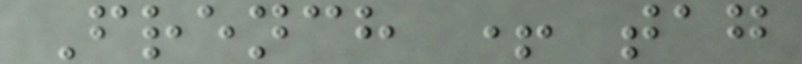French + tag
